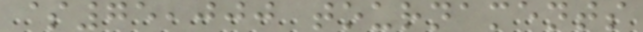$75,000 tournaments
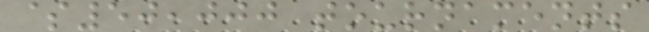$50,000 tournaments
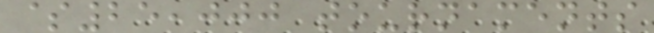$25,000 tournaments
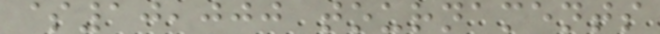$10,000 tournaments
